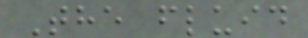The fluid
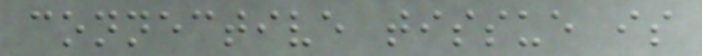connective tissue is
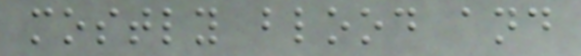mostly blood and
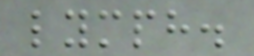lymph.
